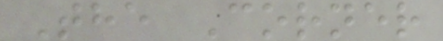The Corner
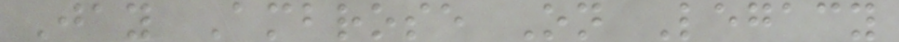Jay Ambrose On Legacy
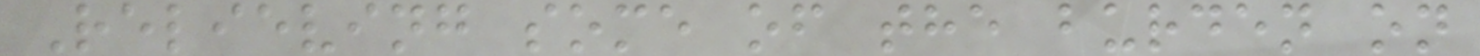Relieving some of the burden on
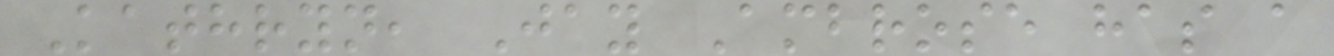Kathryn, Jay Ambrose has a
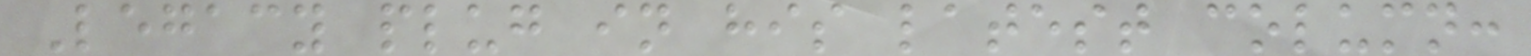Legacy plug in his latest column:
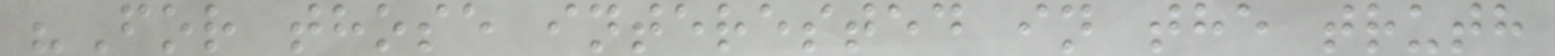"For those interested in the truth
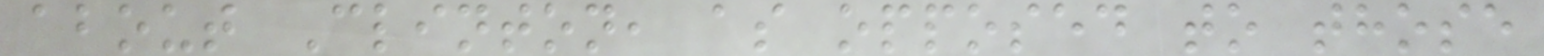about Clinton, as opposed to those
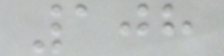108
